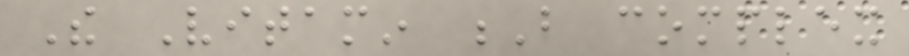The Vitamin B complex
